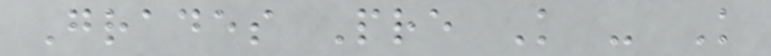Grades Pre K - K
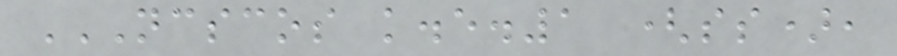NCSCOS K.E.1 (SS),
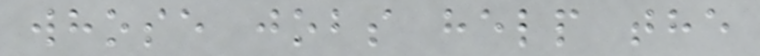whose jobs help the
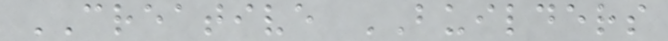CREATIVE BUILDERS
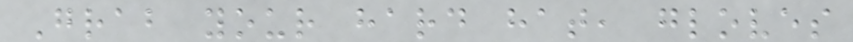Grab your hard hat, gloves
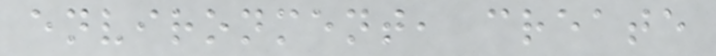environment, create
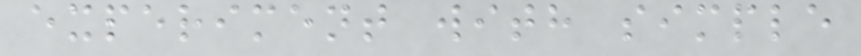experiment with simple
